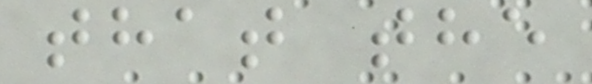that the
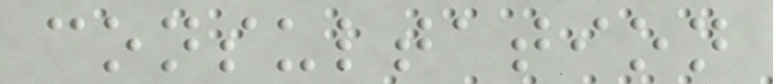consultation
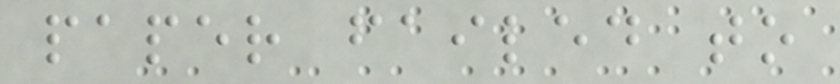paper failed to
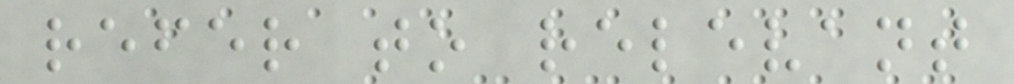refer to relevant
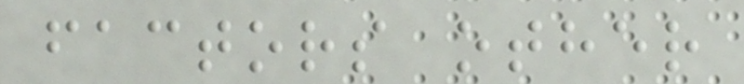factors other
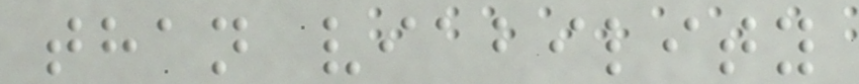than viability
